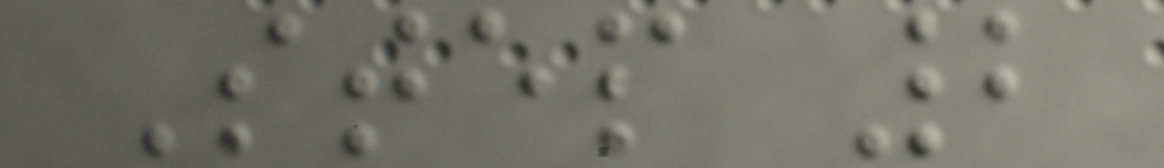Step 2
